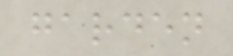garden
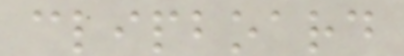clipboard
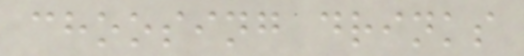choosing drinks
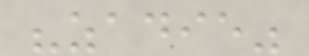"zadie"
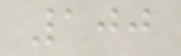100
